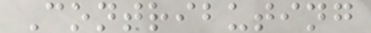Contributing
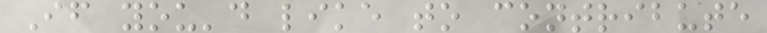If you'd like to contribute
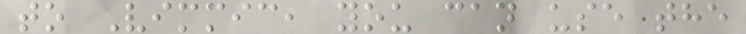to Vimmic, you can use the
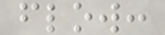flow:
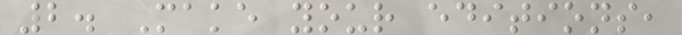2. Make your editions,
